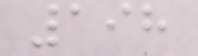198
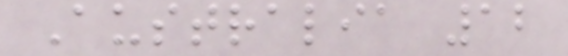Australia 12
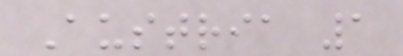Austria 1
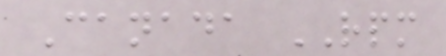Canada RPM
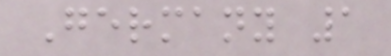Germany 1
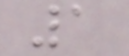1
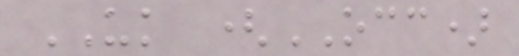UK (OCC)
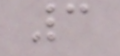3
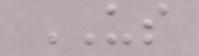US
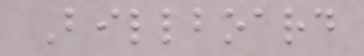Billboard
